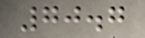70.7
